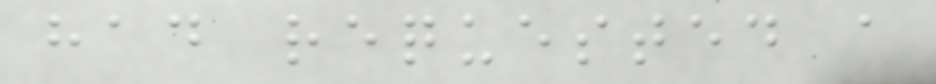had requested a
